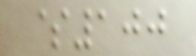$100
